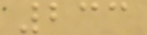233
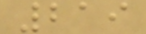219
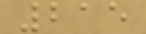215
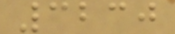3230
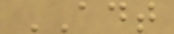ADT
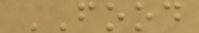FOOD
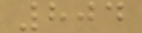804
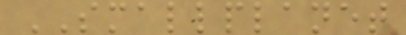SMALLPLANET
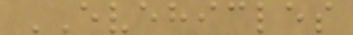EVEHICLES
